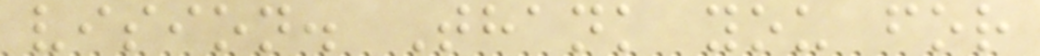vision. Thank you for
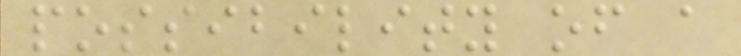possibility of a
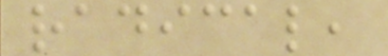radical,
